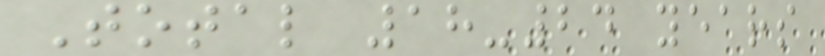Total 18-24 years
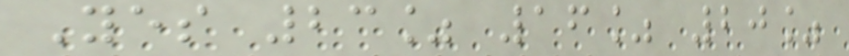Yes 23% 16% 20%
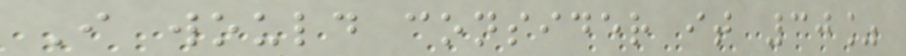I would consider it 30%
